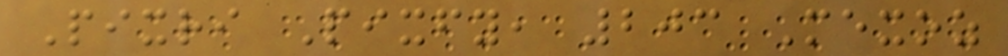Pixri Pixfy, 203 Mexoz
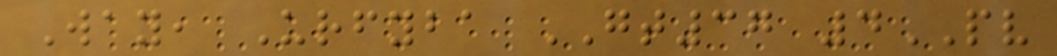Way, Urfyba GT37 4PV
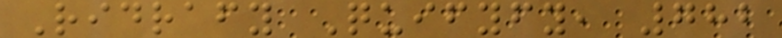Ridrafy Quifyfy, 782
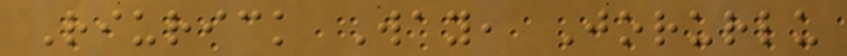Riurick Way, Jorurlu
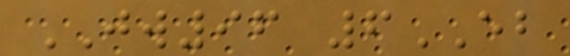JW96 6EB
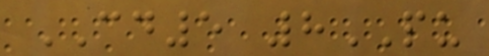CD5 8PU
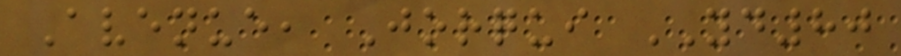Avenue, Jorqui YD80
